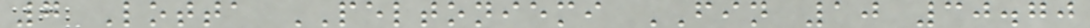7 Lotta PELTONIEMI FIN 10 30.70
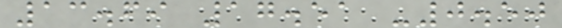13.69 17.51 -0.50
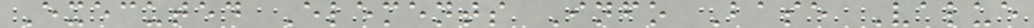Executed Elements Info Base Value
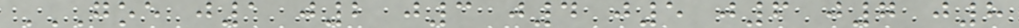GOE J1 J2 J3 J4 J5 J6 J7 J8
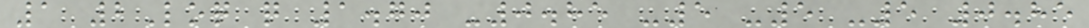1 2Loq q 1.70 -0.85 -5 -5 -5 0.85
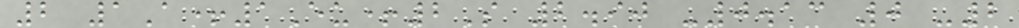2 1A+1Eu+2S 2.90 -0.13 0 -2
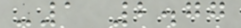-1 2.77
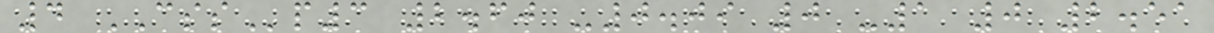4 CSSp3 2.60 -0.09 0 -1 0 2.51
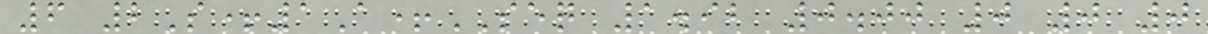6 2S+1A+SEQ 1.92 0.00 0 0 0
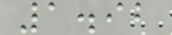1.92
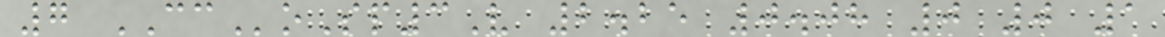7 CCoSp3V 2.25 0.08 0 0 1
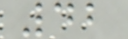42
